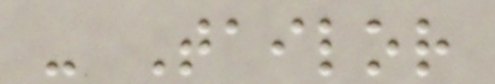- Tailor
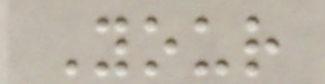Your
